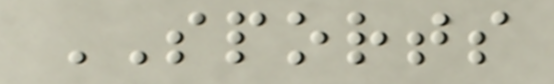SPORTS
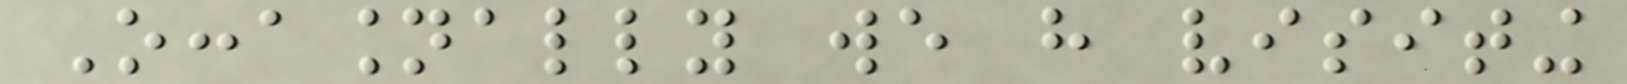Occasionally we have visiting
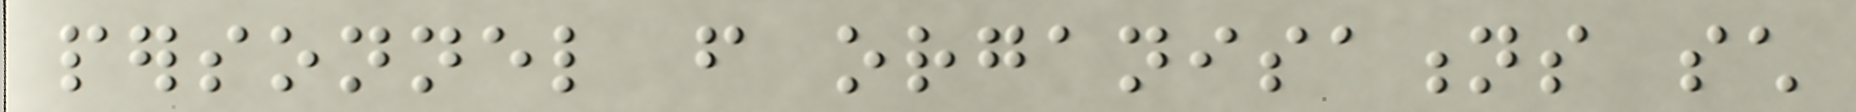personnel from organisations such
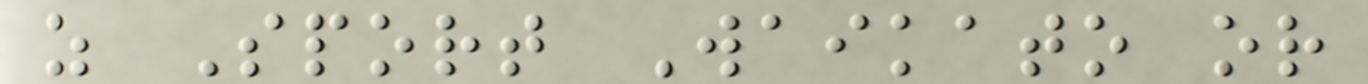as Sport Waikato or
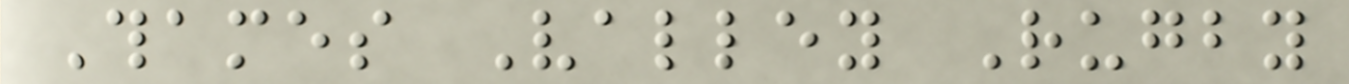Thames Valley Rugby
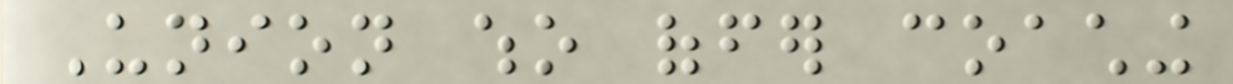Union who offer coaching
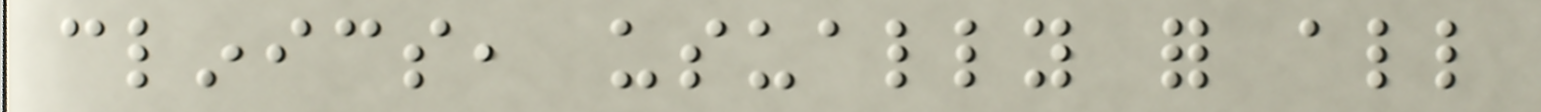clinics, usually for all
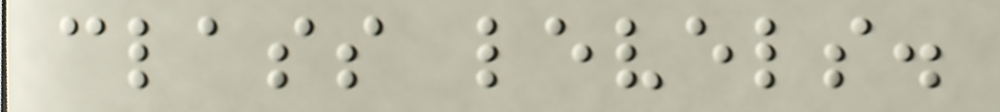class levels.
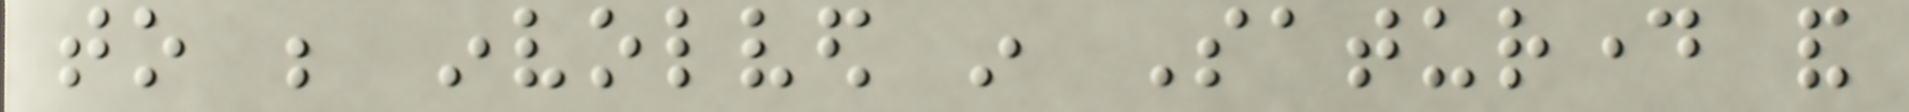to be involved in Saturday and
